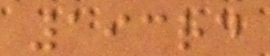193rd
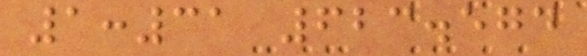1:31 623.574
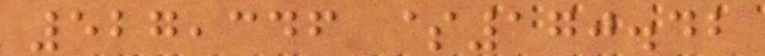527,346 $170.42
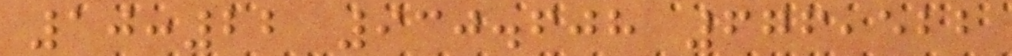10:22 930.608 676,522
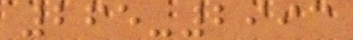265-2993
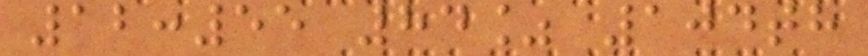12:55 84% 104th
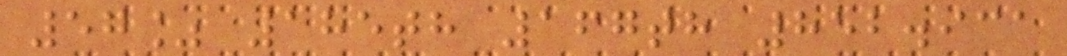57% 185th 167th 852.931
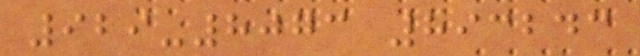929-8073 893243
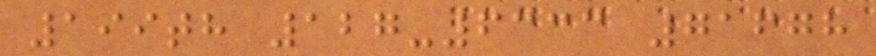199th 127-6333 71678
